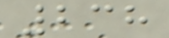238
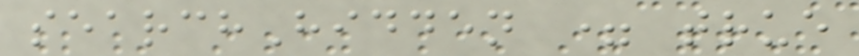searchHidden = true
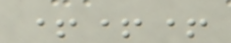+++
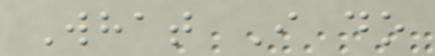What I do
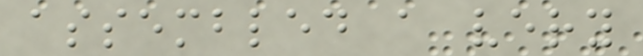assembled a very
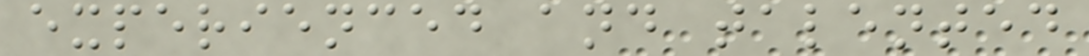experienced and talented
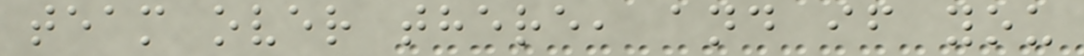team over there, and if you
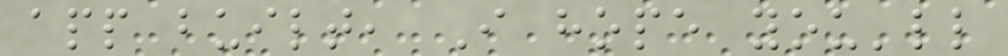app built, I hope you'll
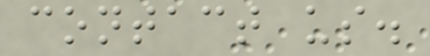contact us.
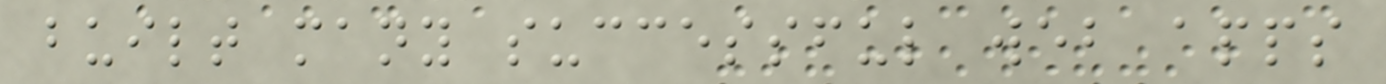built many successful web apps
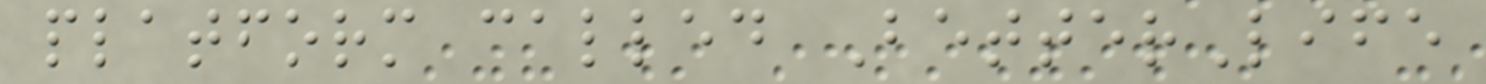platform called BetterLife
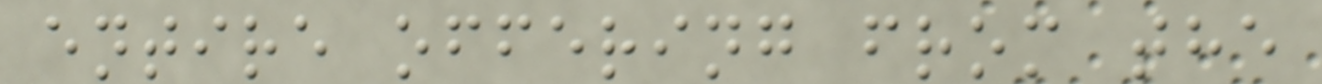entire offering from the
